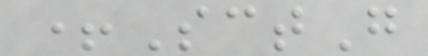+SctG
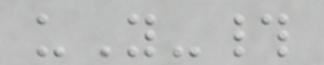uY-#
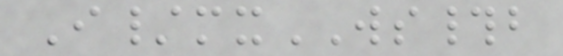I/mxWS#b
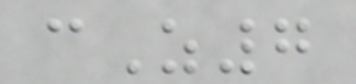cZ7
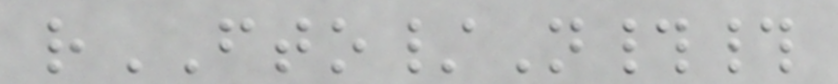rFTO/N##
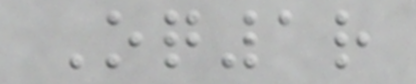Oq1r
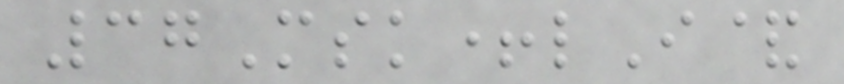37Msk+lI&
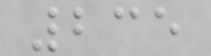235
